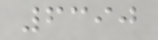6390
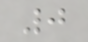0
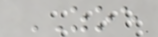ZOE
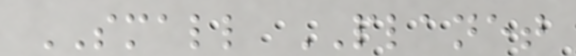SMALL PLANET
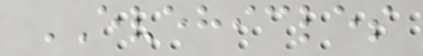EVEHICLES
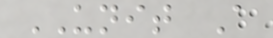UNIT A
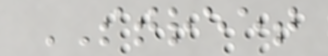STREET
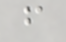f
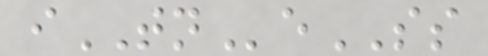iTNeSS
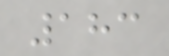183
